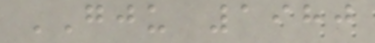GJU 1980
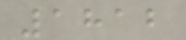1812
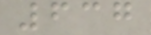637
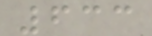633
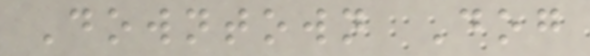Downtown Dog
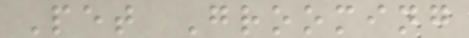Pet Grooming
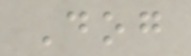Dog
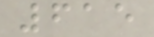615
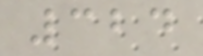324
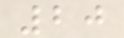20
